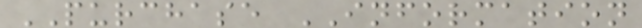PURCHASE INFORMATION
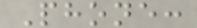Phone:
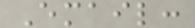Email:
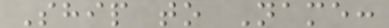Ship to Name:
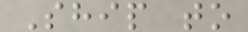Ship to
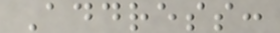Address:
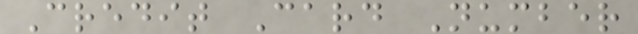Credit Card Number
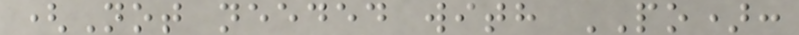(Not needed with PO):
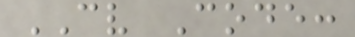CV Code:
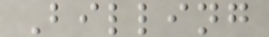Billing
